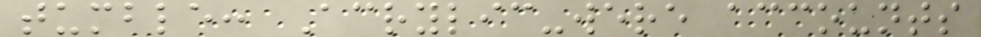tumble: Acrylic-were accounts
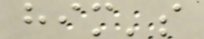him's
